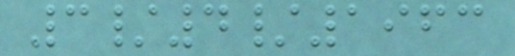3/4/1963
